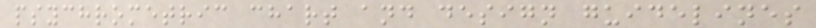psychrometric chart and design guidelines
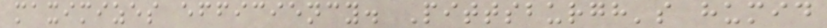maximizes efficiency. Pittsburgh's humid
